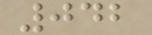042
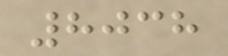8038
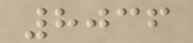8036
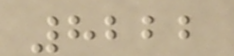8222
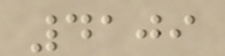4109
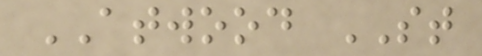ATWOOD ST
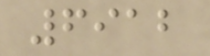6912
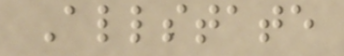Allstate
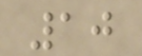10
